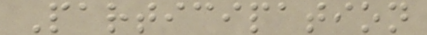Participation
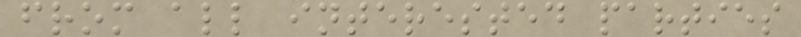from all interested parties
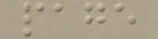page
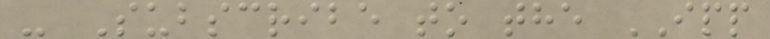- Subscribe to the IPP
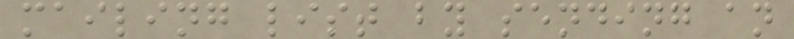mailing list by sending an
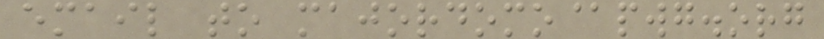email to majordomo@pwg.org
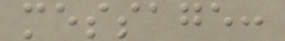message:
